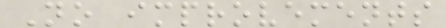No improvements
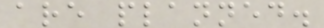are planned.
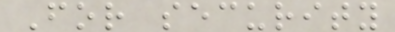For security
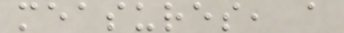measures, a
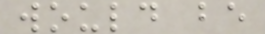would be
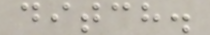ditch.
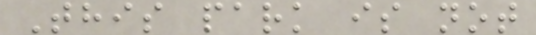This park is not
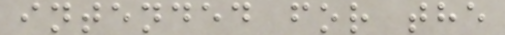intended for the
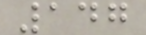147
